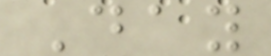Day
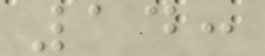14:
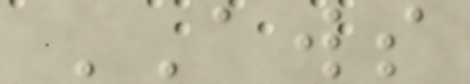AWS
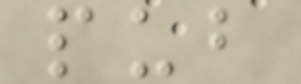pub
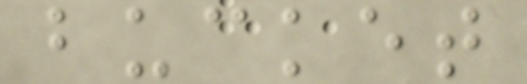bucket
